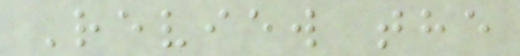Review the
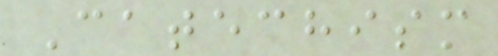Catechism
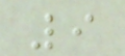9
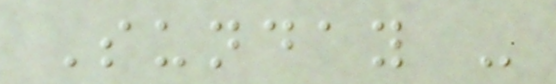Sunday -
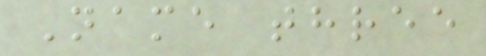Name three
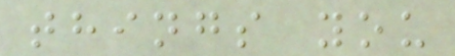things you
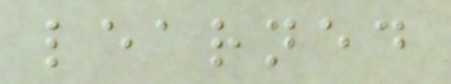learned
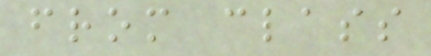from class
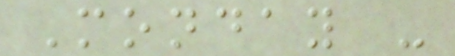Monday -
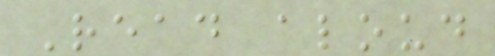Read aloud
